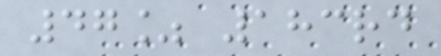47% 183rd
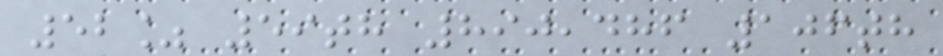52% 59th 890,486 106th
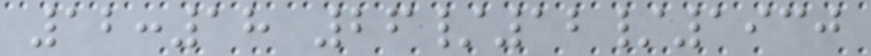12:18 26/12/1930
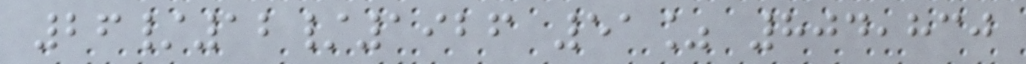26/12/1926 51% 804,830
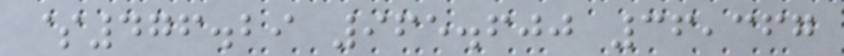$476.29 965.600 36,367
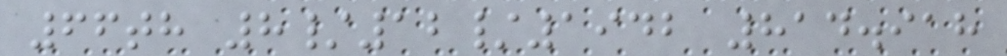66th 8/12/1942 814.918
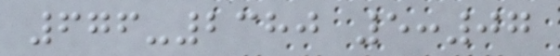676-2380 5:07
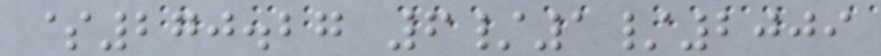$270.27 6/1/2009
